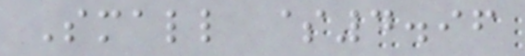Small $4.96
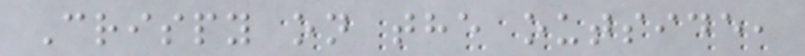Crispy on the outside,
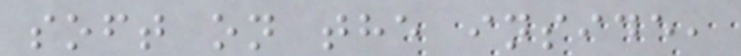soft on the inside,
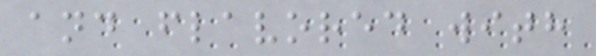and flavored with
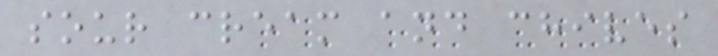sour cream and chives
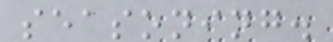seasoning.
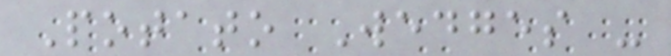Potato Wedges -
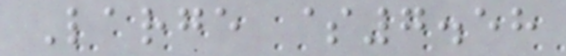Large $7.58
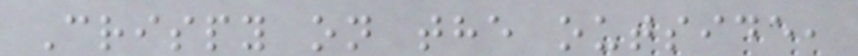Crispy on the outside,
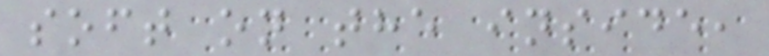soft on the inside,
